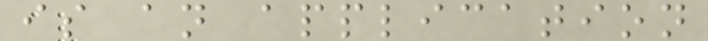is an application
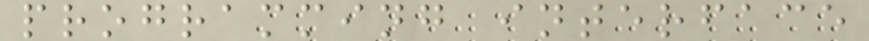programming interface
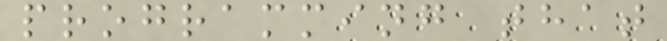programming that
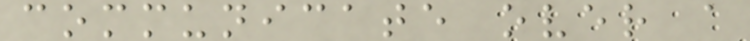communicate over a
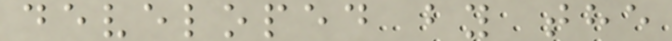developed by the
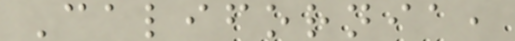California,
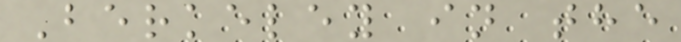Berkeley in the
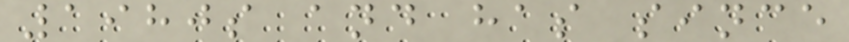1980s and has since
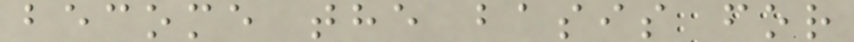become the basis for
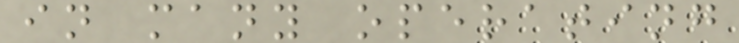in many operating
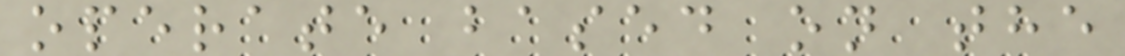operate based on the
